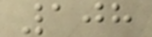108
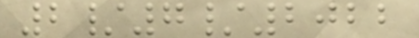2/7/2022
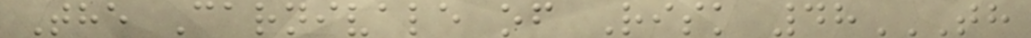The Carnivale of Risk 48TH
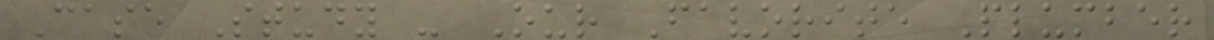Case Study - Our Favorite Plumber
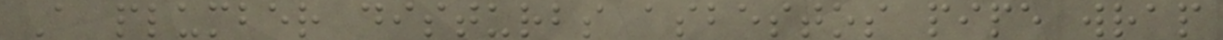A plumber disturbs asbestos pipe wrap
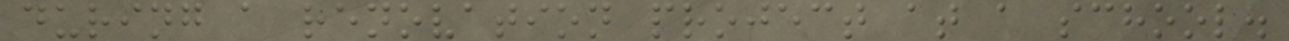during a renovation project at a school.
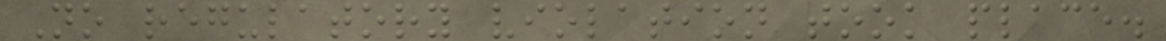No regulatory violation took place.
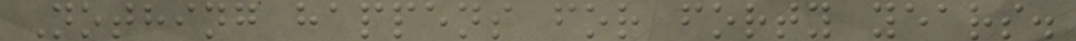Nothing happens for forty years.
